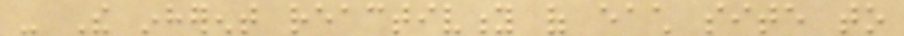- The inherent reactivity of each site to
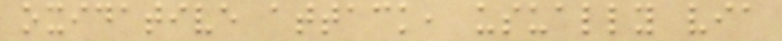oxidative attack, usually via
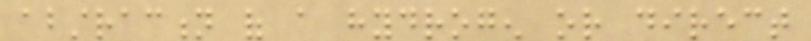abstraction of a hydrogen or direct
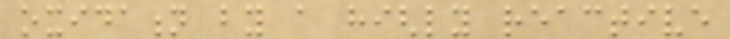oxidation by a highly reactive
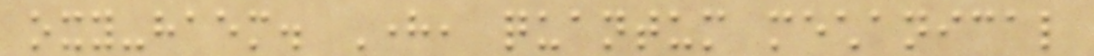oxy-haem. Here, quantum mechanical
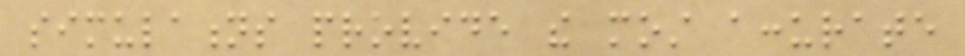simulations provide the most accurate
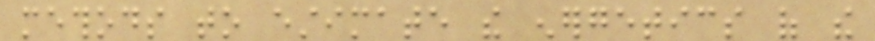methods to estimate the energetics of the
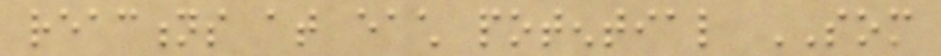reactions at each potential SOM
